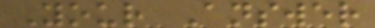Your Answer
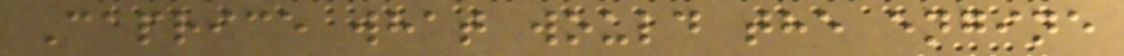Caprice what would the engine
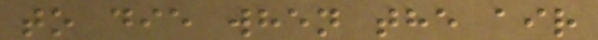to die when the air
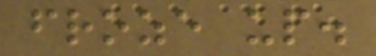froze up.
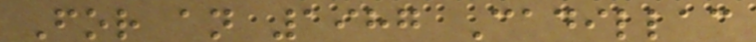For an 1987 Cadillac
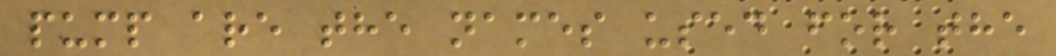pump are the names used for the
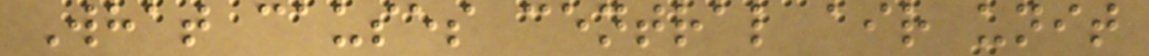What causes central air unit
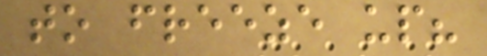to freeze up?
